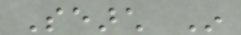Search In
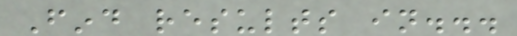Find results in...
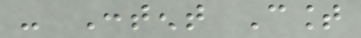- Content Count
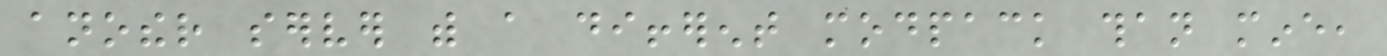another server with a different modpack than mine,
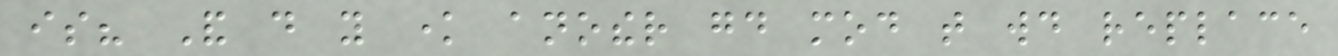is? And do you know another good mod that would replace
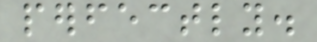perfectly.
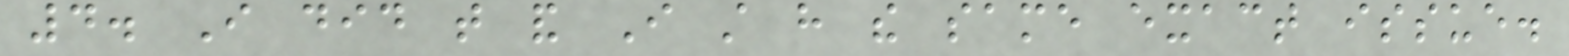4. I did that and I still have the same exact issue.
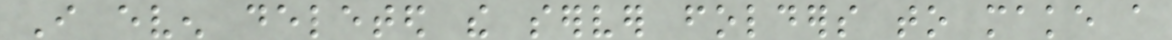I even deleted the server folders to make a
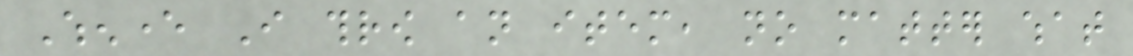Whenever I throw an item, no matter what
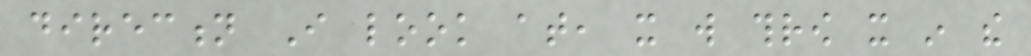direction I look at, it will throw it in the
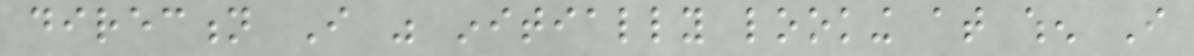direction I was initially looking at when I
